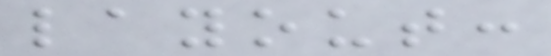layout:
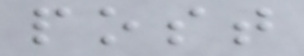post
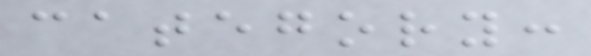category:
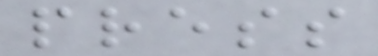press
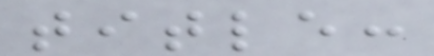title:
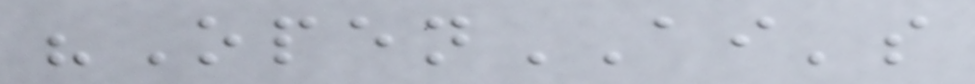"OpenAI's
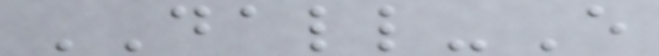DALL-E
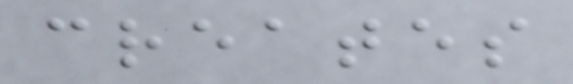creates
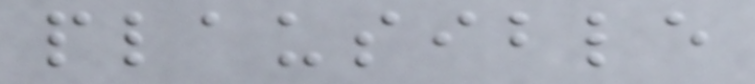plausible
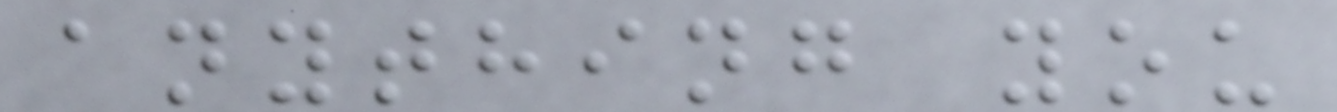anything you
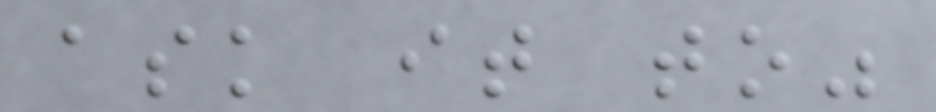ask it to"
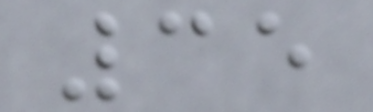35
